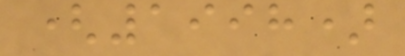(1998)
